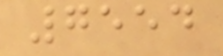7554
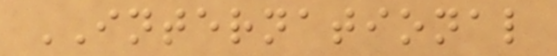INTERNATIONAL
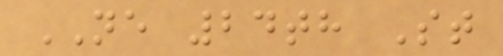NE 24th St
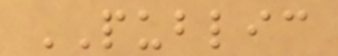PUBLIC
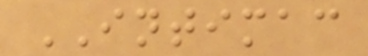INTIMAC
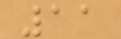11
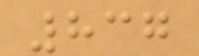837
